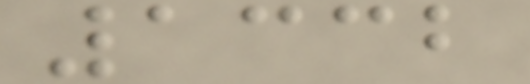1332
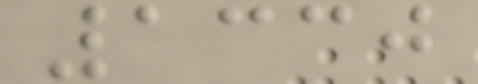1330
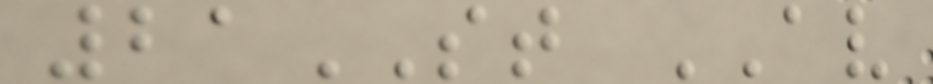21ST AV
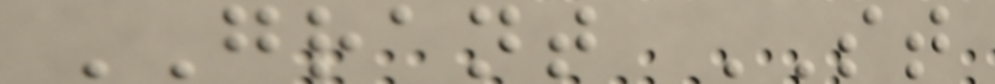GRANT ST
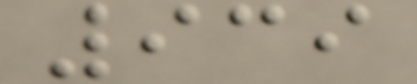939
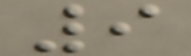9
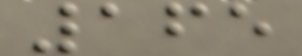165
